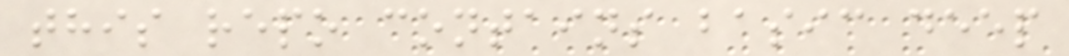this repo contains basic deep
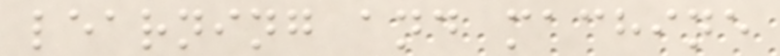learning and machine
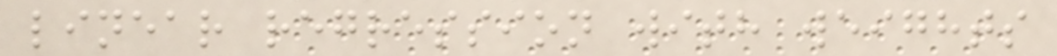linear regression with weights
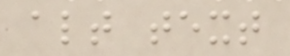alt text
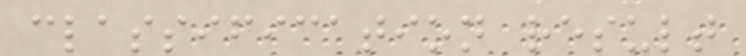classification result
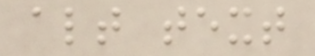alt text
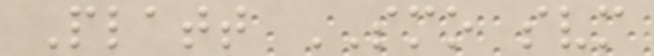Platt SMO svm
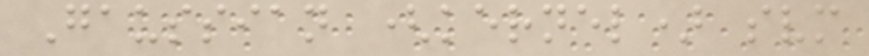Gaussian (kernel) svm
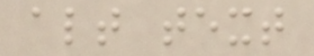alt text
